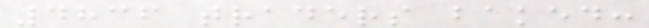4836 traders baked:
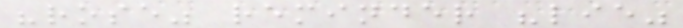"rose" reminder "lie"
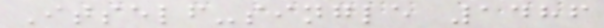Itself-single 1486
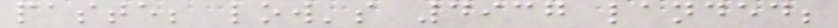paste; low's 4937 landed;
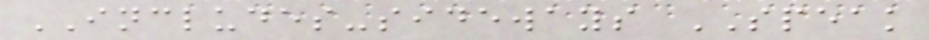INCLUDES-sideways SPEAK
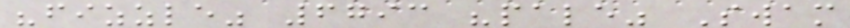"fizzle" 6793 "pale" Swam
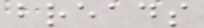breads
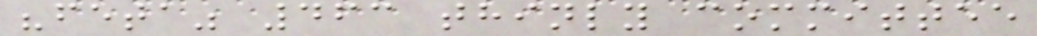"feta" 463 thinly committee
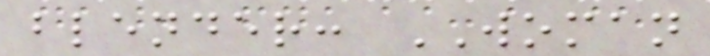blender: WOMAN
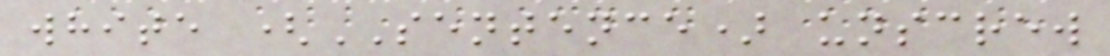white (SENTENCE) unscrew
